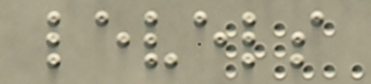levels
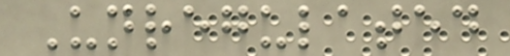Unregulated
